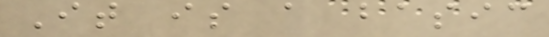It is a basic
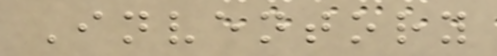Inventory
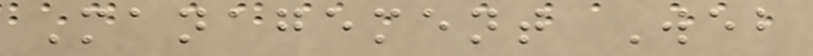Management Web
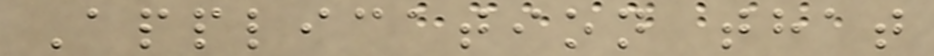Application that
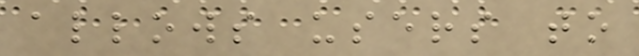allows users to
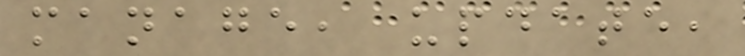manage, update,
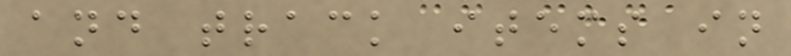and track items in
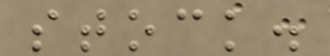stock.
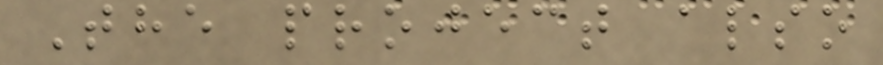The project also
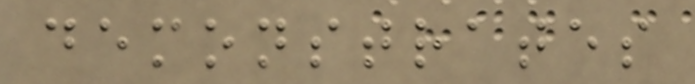demonstrates
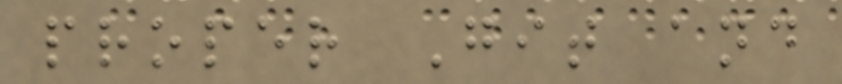proper Git and
